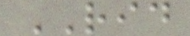RID
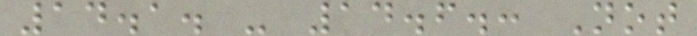14.1. - 14.6.: Not
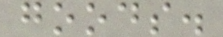goods.
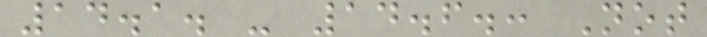14.1. - 14.6.: Not
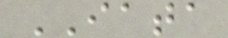IATA
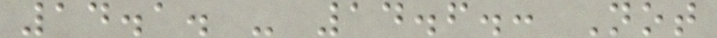14.1. - 14.6.: Not
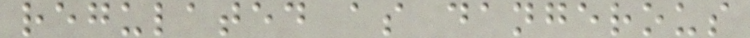regulated as dangerous
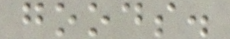goods.
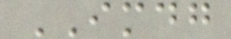IMDG
